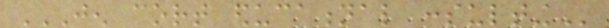JEN CORT EDUCATIONAL CONSULTING
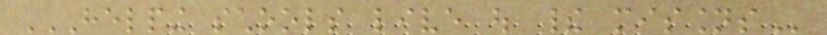HELPING SCHOOLS LIVE OUT THEIR MISSIONS
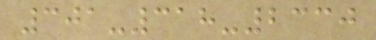301-318-2330
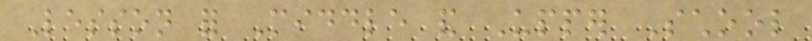Lesson for Middle and Upper School
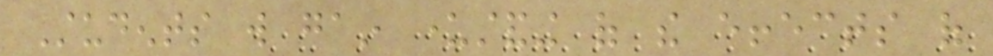Students will gain understanding of the effects of
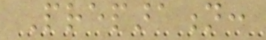Preparation:
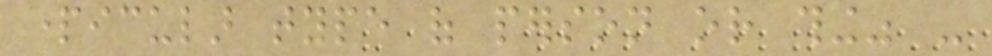particular type of person or thing" -
